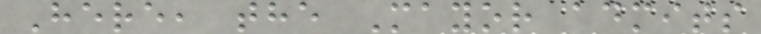Here, the Mayor admits
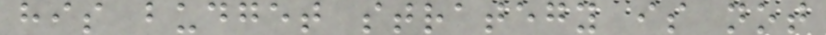his budget strategy is not
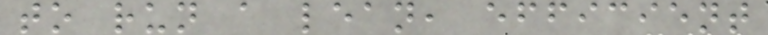to run a lean, efficient
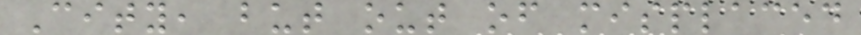City, but out of misplaced
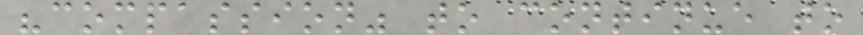"compassion" to continue to
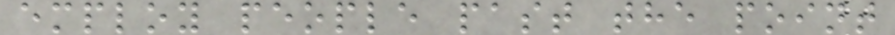employ people past the point
